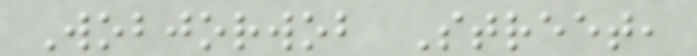Wobjorwob Street,
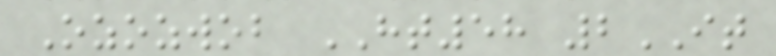Ozozwob HT58 2IT
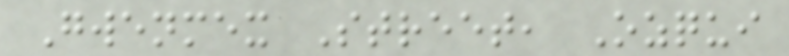Gwenmex Street, Ozqui
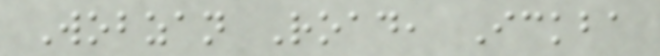Wobzan Road, Ickba
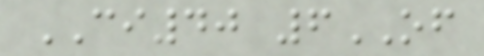CI40 6OF
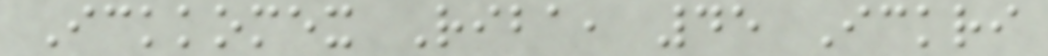Ickkomex Riba, 45 Ickri
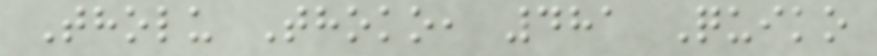Tholu Thoko, 481 Quiko
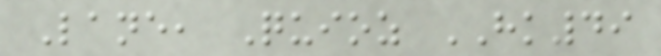Lane, Quioz HK49
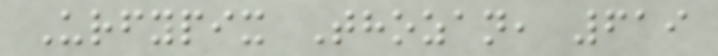Urfypix Thozan, 619
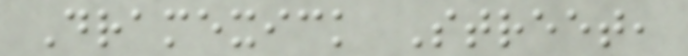Dramexick Street,
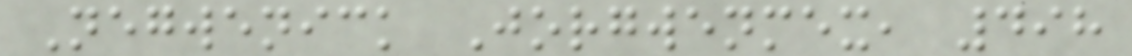Negwenick Jorgwenmex, 498
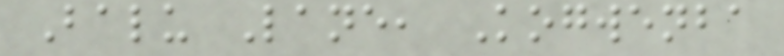Balu Lane, Kogwenba
